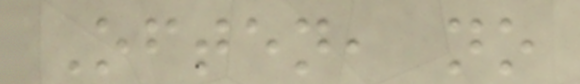Often, no
